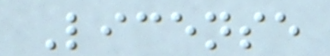License
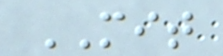MIT
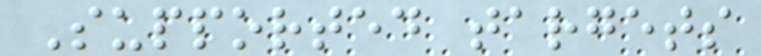Supported targets
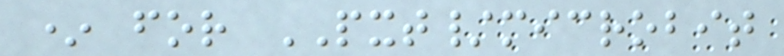* for PXT/microbit
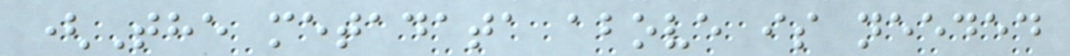(The metadata above is needed
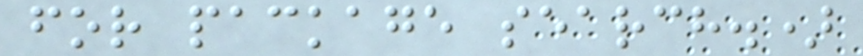for package search.)
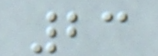23
